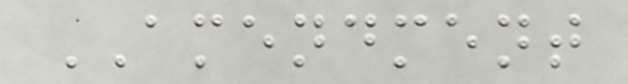AMENDMENT
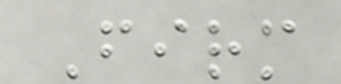Firm
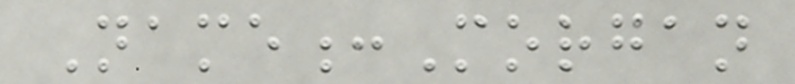Name:Morgan
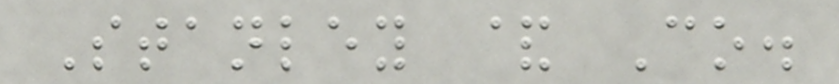Stanley & Co.
